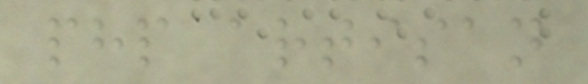php artisan
